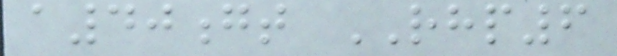a40gt RHP6
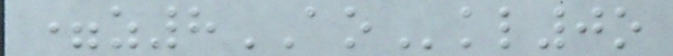=z8AOkl0o
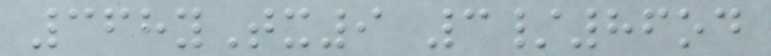368yTx9 3/86od
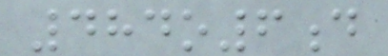484o6d
